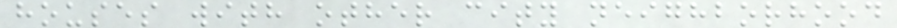houses with other city neighborhood
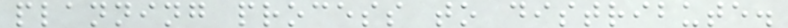planning process to distribute.
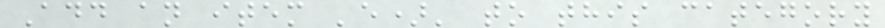Add an item 'e)' to this category
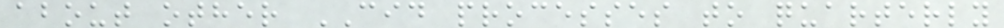about other CID processes to quarterly
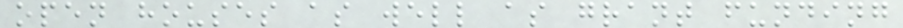open houses as well as grant funding
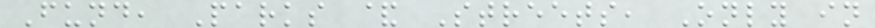Fund, Parks & Streets, Only in
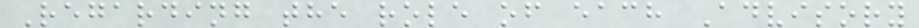Regarding the role of each Advisory
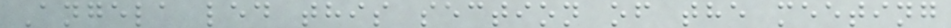Angela led this section of the meeting
